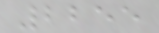2255
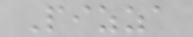Pizza
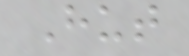Hut
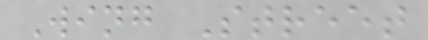Wing Street
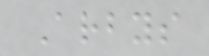Arbys
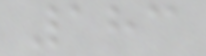183
